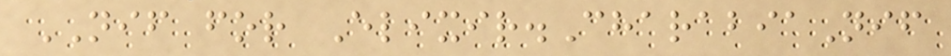NIF for Elixir.CharabiaNif
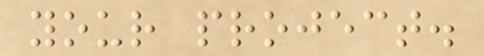your project.
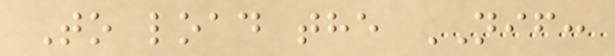To load the NIF:
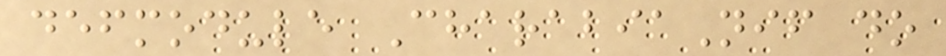defmodule CharabiaNif do
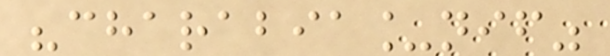"charabia_nif"
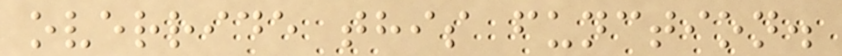override this function.
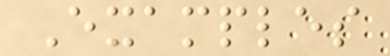Examples
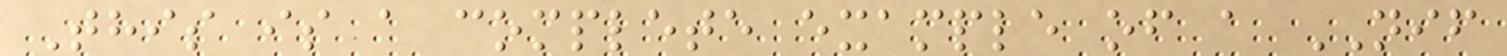This is a complete example of a NIF
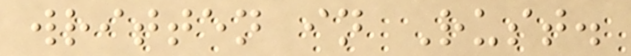written in Rust.
